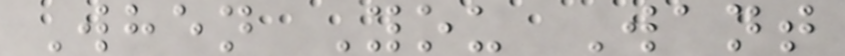When You Want
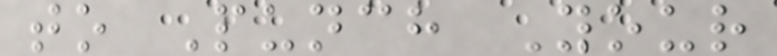to Punch Your
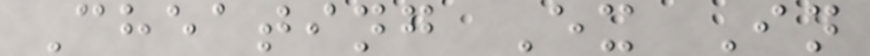Cheating Ex In
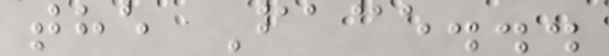the Face...
